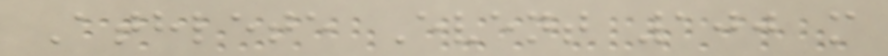Athlete Event 100 m
